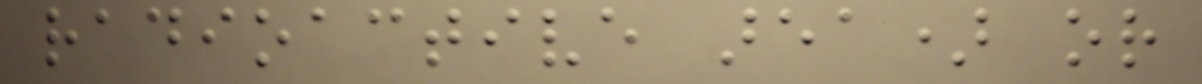radioactive area) or
